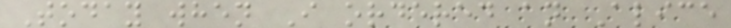Today when I ordered an Alice
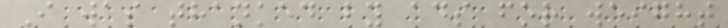I was thanked by ads for weight
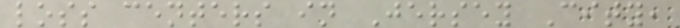loss centers in Jersey City,
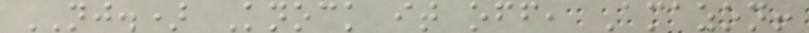NJ.) Knock it off, Amazon!
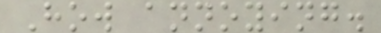How annoying.
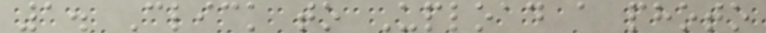1. Click to Upload a photo
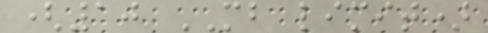(10 MB limit)
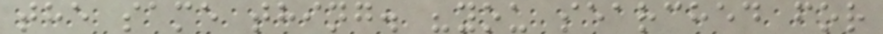the same thing. "you searched for
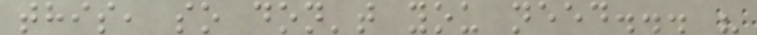this, so don't you need... "
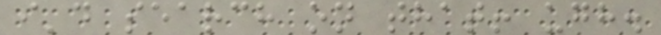i'd search on that! ugh.
